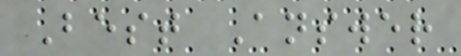Best Answer
